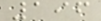196
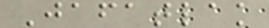Jafatlak
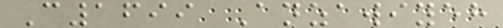C1699 Anzawiyeh
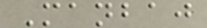Manbaj
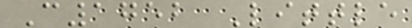C1752 Little
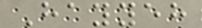Hayyeh
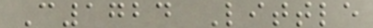C1724 Little
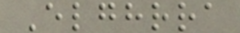Elghrra
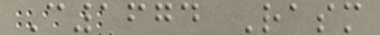C1674 Rasm
